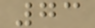73
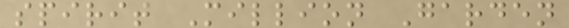spirit Million Garden
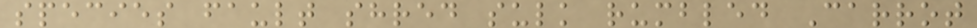species fault shred sulk rumbled Carrot
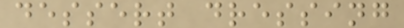dessert dressing
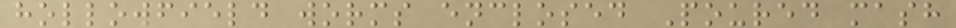hollowfield worms enclosed Poured mash
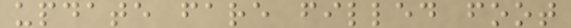update fare filled foot
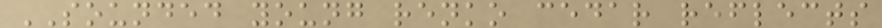SOUNDED young renko cedar reflects
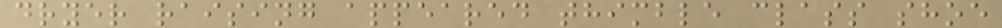dryer raising appeared thimble class shoe
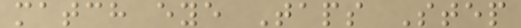match eye Taps Step
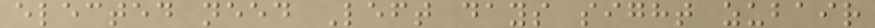elected need Left days sight zubair
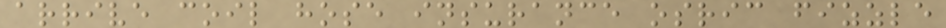arrive coil hose insurance osric fizzle
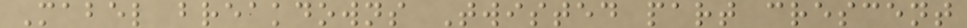Mabel breakdowns Twisted part crescent
